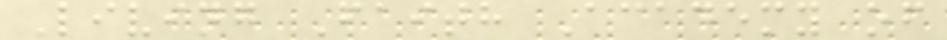Living Faith Academy of
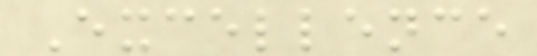Excellence
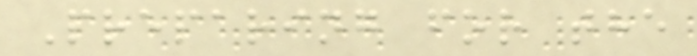Preparing for the
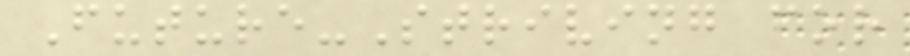Future-Striving for
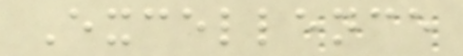Excellence
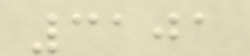3101
